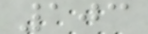103
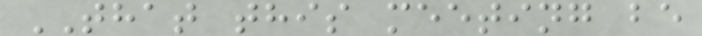THAT this meeting be
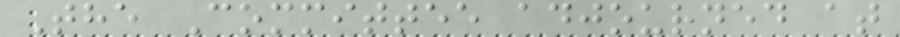The Committee adjourned at
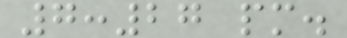7:27 pm.
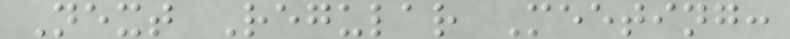Next Regular Meeting:
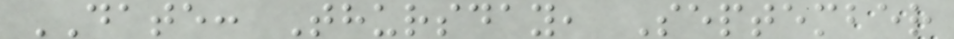DATE: Thursday, September
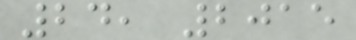24, 2015
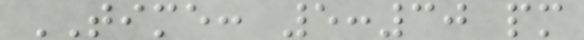TIME: 5:30 pm
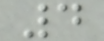4
